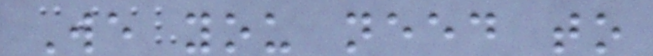We you need to
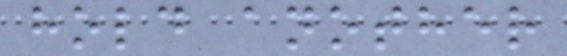hold another
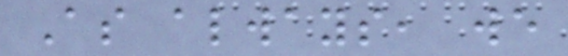As always, we
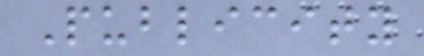Publicity
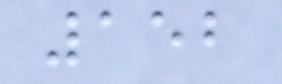152
